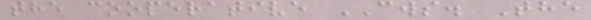the cooperative CWS. The
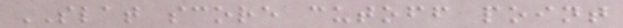SLAT score cutoff point
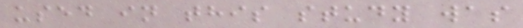used in this study was
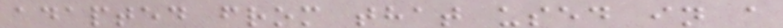adapted from that used in a
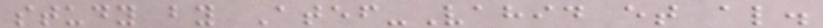study by Atef-Vahid et al.
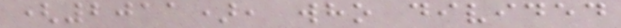(2011), who divided
